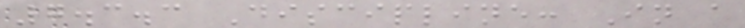7.3.3 Discipline: In a
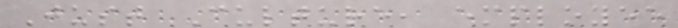Just Culture, employee
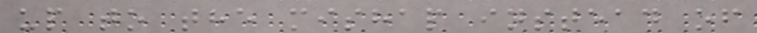up to the mishap instead of
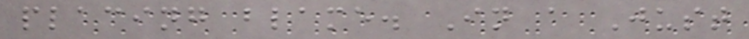placing blame. In a Just
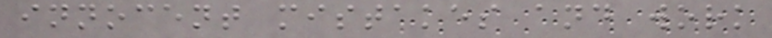innocent mistakes and work
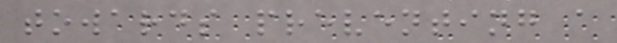towards preventing a
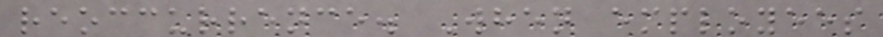reoccurrence. When employees
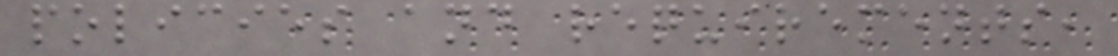policies and requirements,
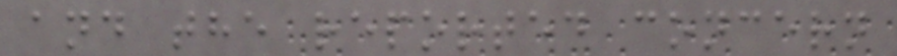and the reported concern
